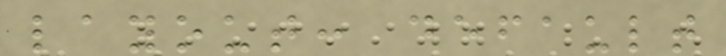layout: default
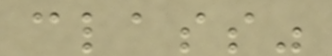class"
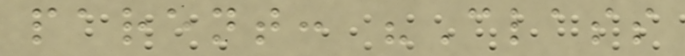parent: "Class
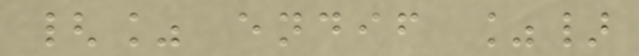{% endif %}
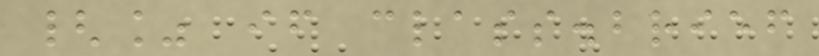{% if class.brief
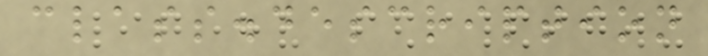class.description
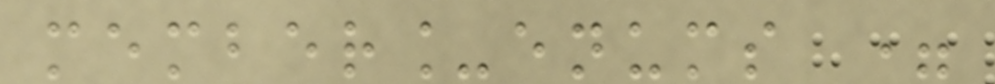member_enums =
